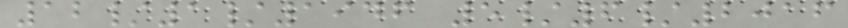12/1/1946 5/6/2016
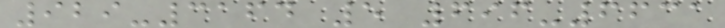929-3164 5 696-6631
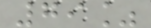79%
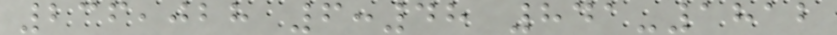236,028 6:48 841-1812
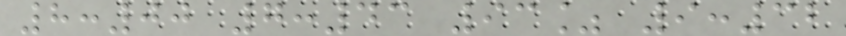8:00 7:43 93% 9:32
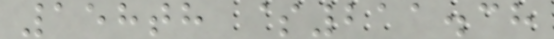158th $211.38
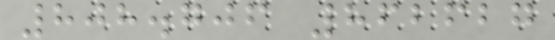808.706 862627
